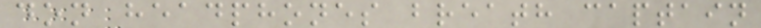don headphones breath captain
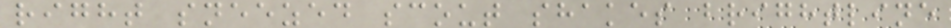right sneezed scout shakes brightline
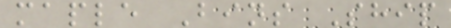maple Bins Ship
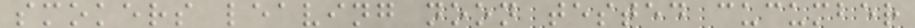smokers leaving noon tested cucumber
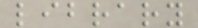library
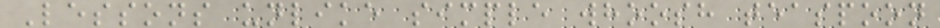Lessons unlike simple whoosh teaspoon
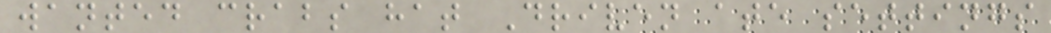wanted crabs hat Driven ate settings
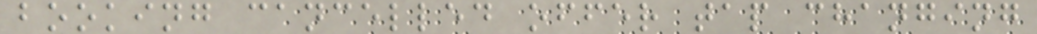booking cancelled offer tap changing
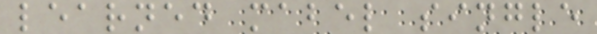learned mabel single
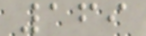169
